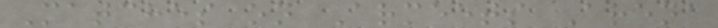Matches on Armeets Arena
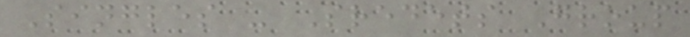Singles - Sredets Group
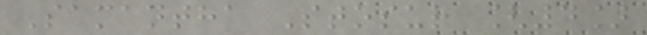Samantha Stosur [4]
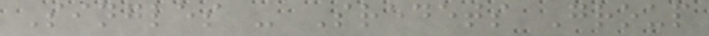Singles - Sredets Group
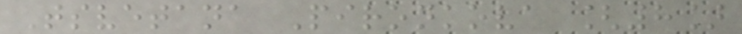Tsvetana Pironkova [8]
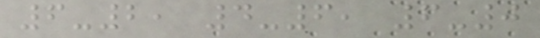6-2, 4-6, 6-0
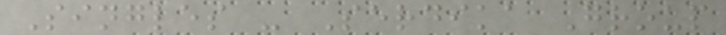Singles - Serdika Group
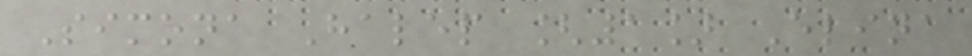Simona Halep [1] Elina
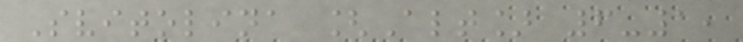Svitolina [Alt] 6-1,
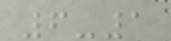6-1
